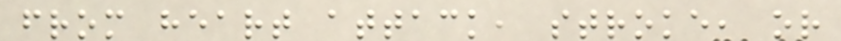from heart attack, stroke, or
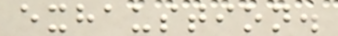exhaustion.
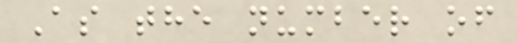As the number of
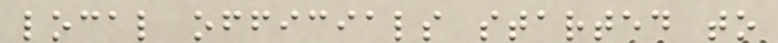local officials started to
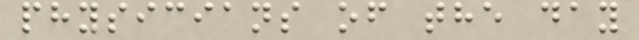physicians of the day
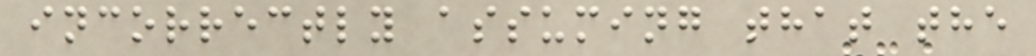incorrectly assuming that the
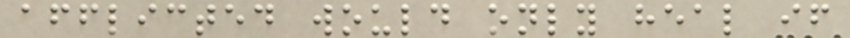afflicted would only heal if
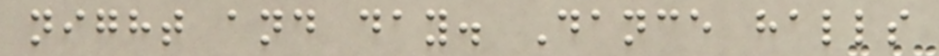night and day. Dance halls
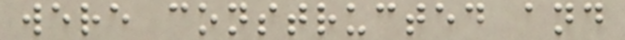were constructed and
